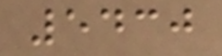5430
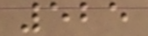525
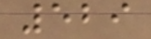529
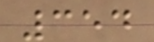354
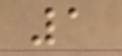1
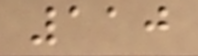110
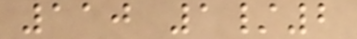110 1/2
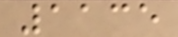1135
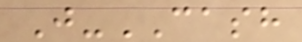J-CASH
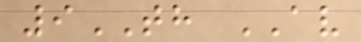9TH AV
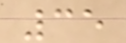35
